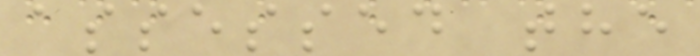assessed the
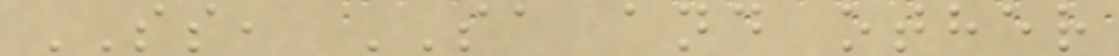SS, SA and other
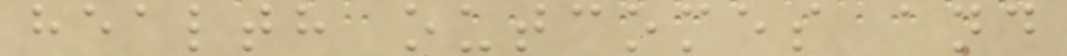health outcomes and
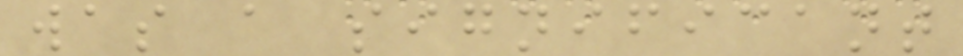was a significant
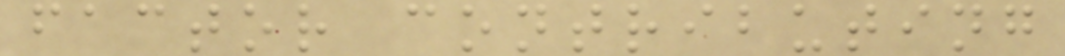factor contributing
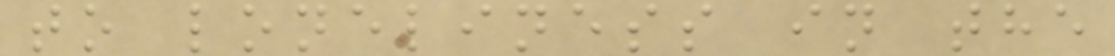to loneliness in the
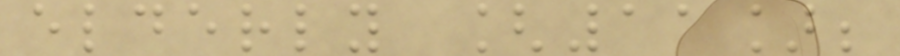elderly [11];
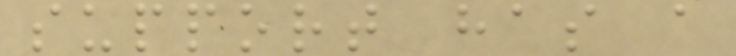support has a
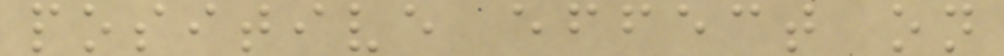positive effect on
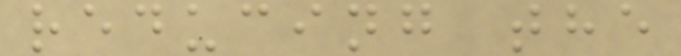reducing the
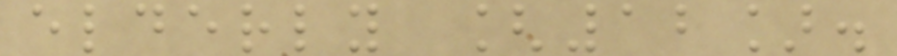elderly [12].
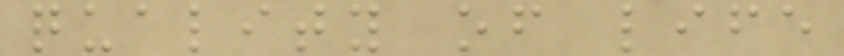quality of life
